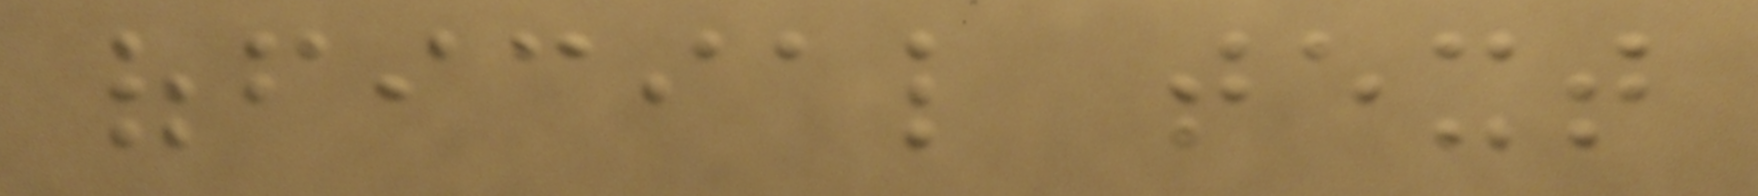official text
